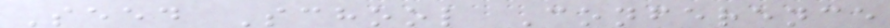Seed School Conference
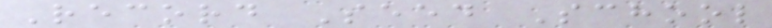Record Seed School
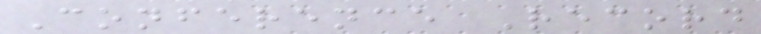Conference Record
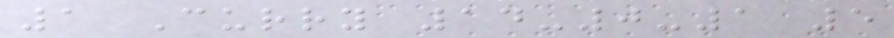1 Curry 14-0-1 5
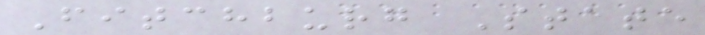Fitchburg State
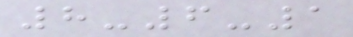8-6-1
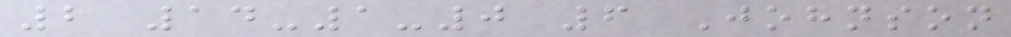2 14-1-0 6 Johnson
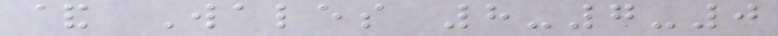& Wales 8-7-0
